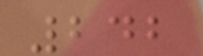242
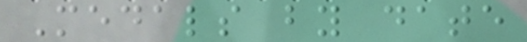Medals by date
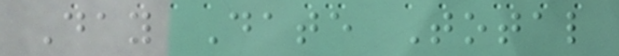Day Date Total
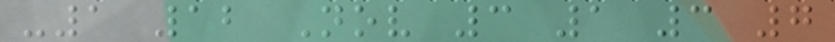-1 12 Nov 3 1 3 7
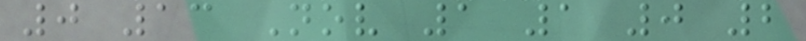0 13 Nov 1 1 0 2
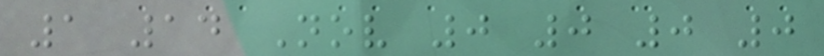1 14 Nov 0 0 0 0
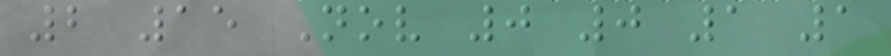2 15 Nov 0 0 1 1
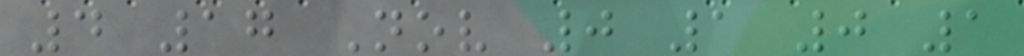4 17 Nov 0 1 0 1
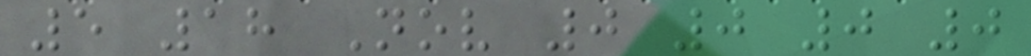5 18 Nov 0 0 0 0
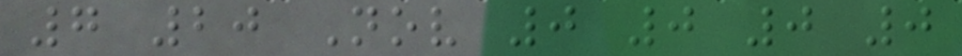7 20 Nov 0 0 0 0
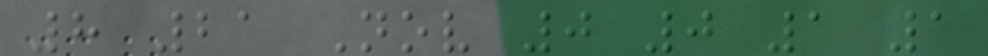8 21 Nov 0 0 1 1
